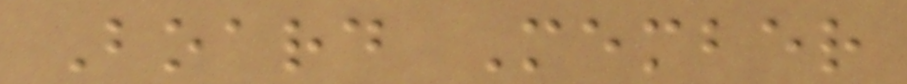Board Member
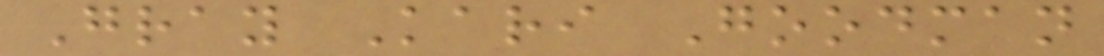Gray Kari Goodman
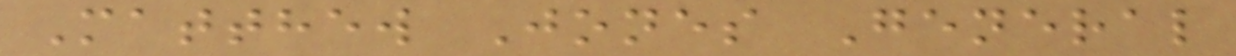Matthew Jones General
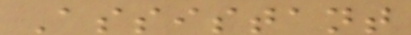Assistant
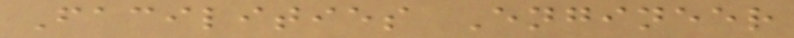Facilities Engineer
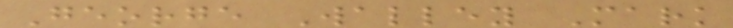George Walley Mark
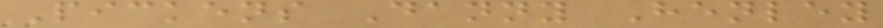Pickens Danny Henley
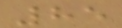85
